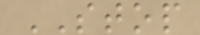STOP
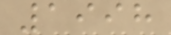1998
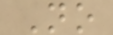No
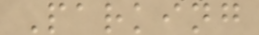Parking
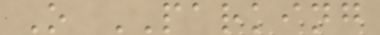O PARKING
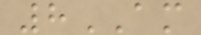8AM
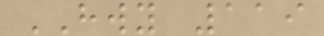HWY 119
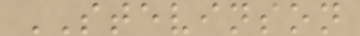STEVINSON
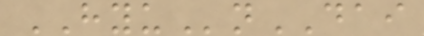HYUnDAI
